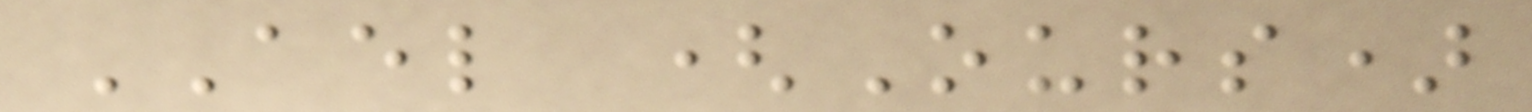AEL (Ours)
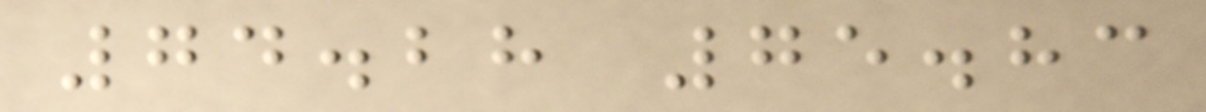74.28 75.83
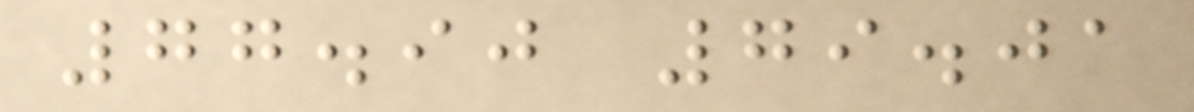77.90 79.01
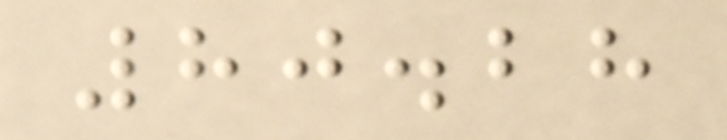80.28
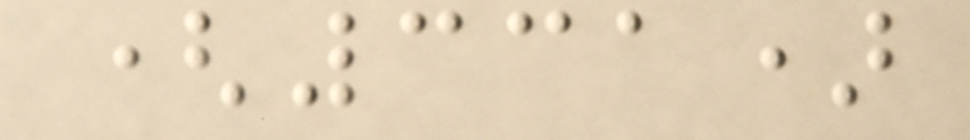(331)
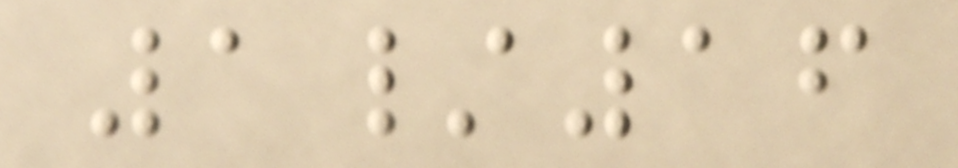1/16
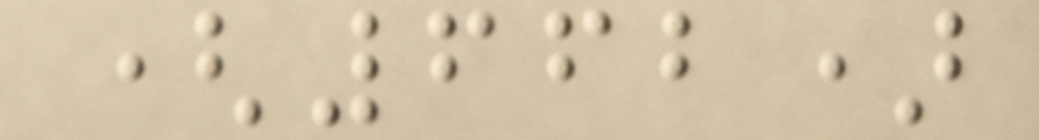(662)
